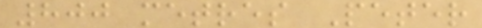800 metres Peter
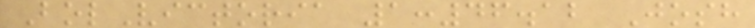BolVictoria 1:46.12 Josh
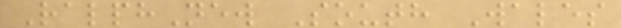RalphNew South Wales
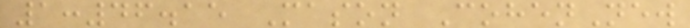1:46.15 Mason CohenNew
